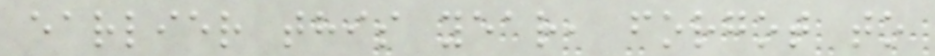earlier this year, forgot to
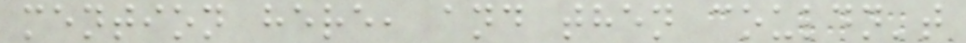mention here, and then couldn't
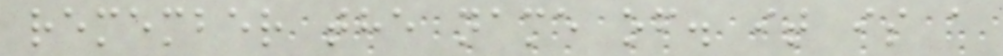remember the name of. it is a
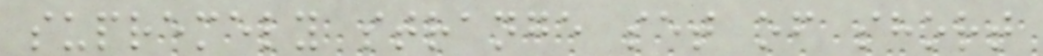supremely strange set of short
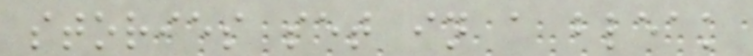stories set in a bleak
